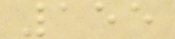155
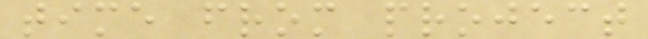time from project
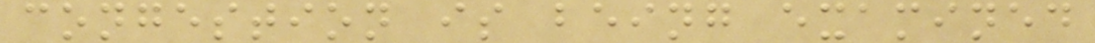congestion is being examined
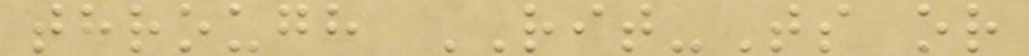through RIT-Ts or
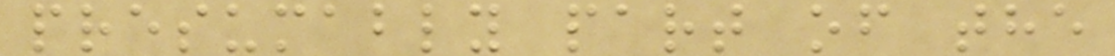presumably part of the
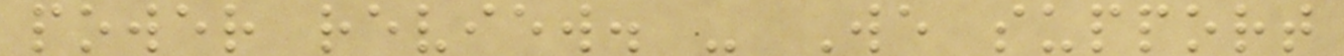power review. - We support
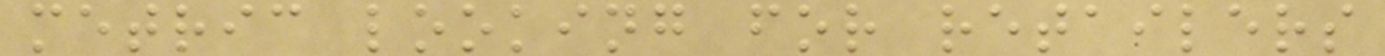metric looking for retailers
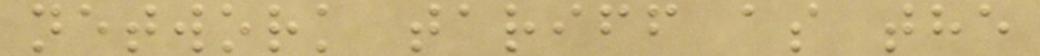network tariff as the
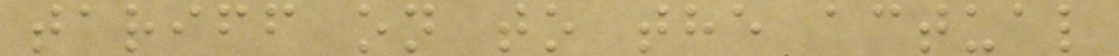tariff on to the actual
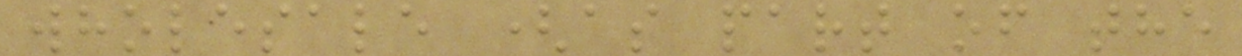wholesale (as part of the
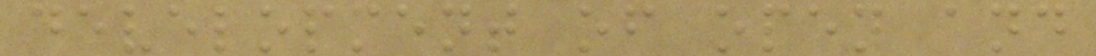development of open and
